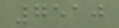7510
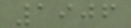1906
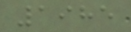1985
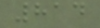814
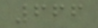666
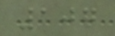107
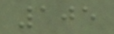105
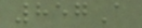857A
